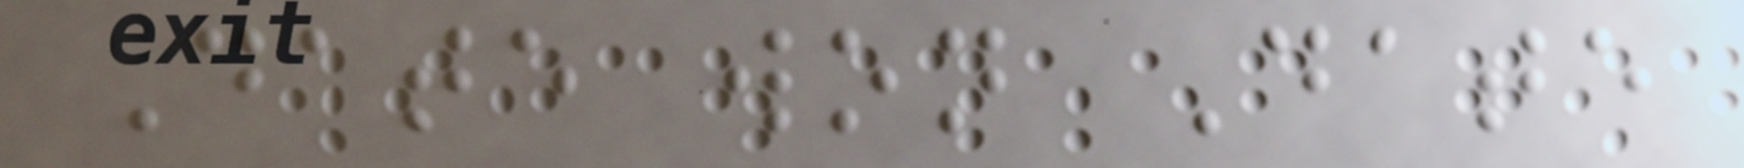Date won Date
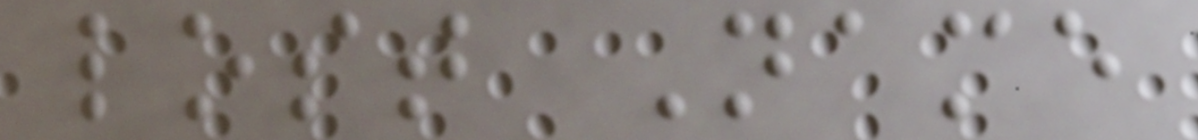lost Name
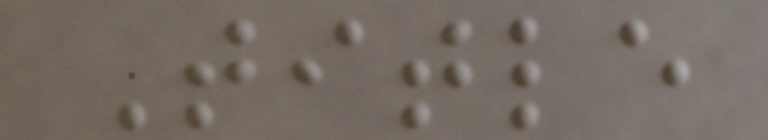Title
